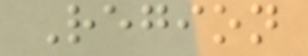Region
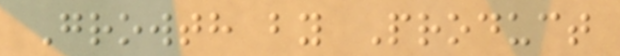Growth by Product
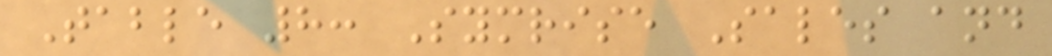Table 8: Symrise Sales and
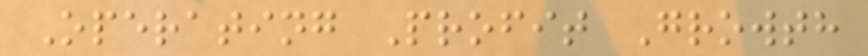Operating Profit Growth
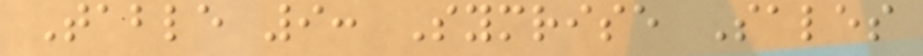Table 9: Symrise Sales
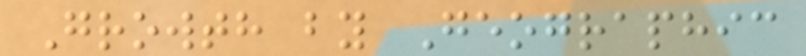Growth by Geographic
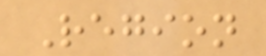Region
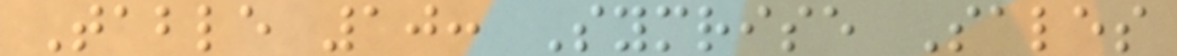Table 10: Symrise Sales
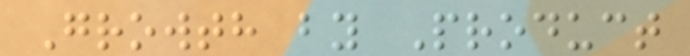Growth by Product
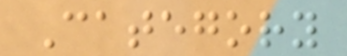Category
